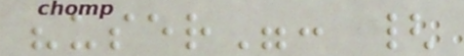"user": {
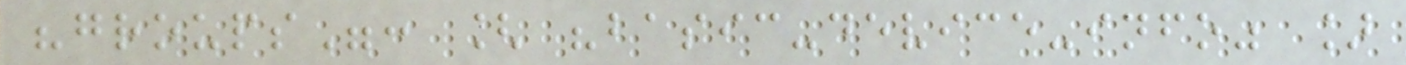"groups": [ "basic-device-info" ]
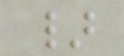}
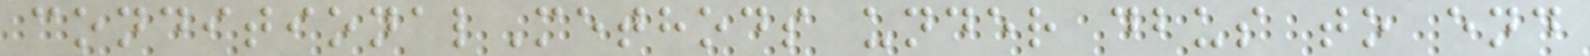conditionalMethods under dbus to end
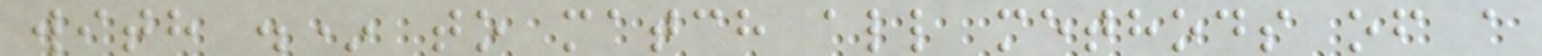with .* to match all methods of a
